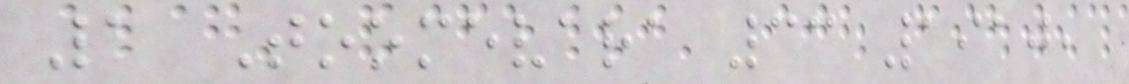1 Toomevara 33 1910,
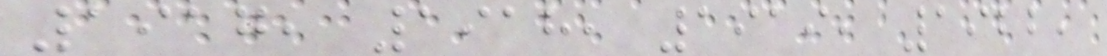1917, 1918, 1919, 1922,
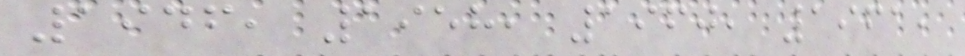1946, 1958, 1960, 1961,
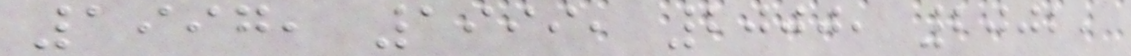1997, 1999, 2000, 2002,
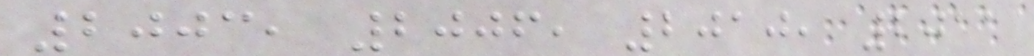2003, 2006, 2010, 2011
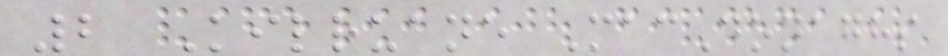2 Kilruane MacDonaghs
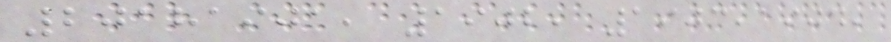20181901, 1902, 1903,1904,
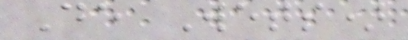De Wets)
